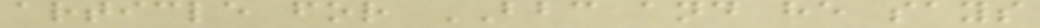article for BBC and he says
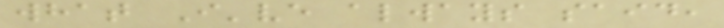what I've always said,
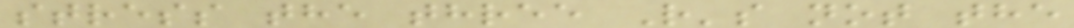stress the three R's not the
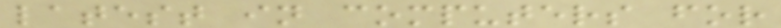latest in computers for
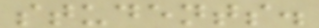students.
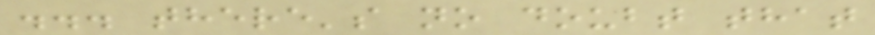... there's no doubt that
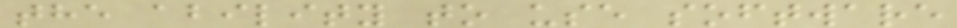the ability to use software
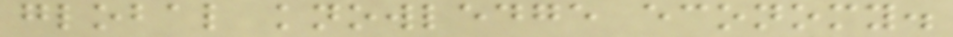global knowledge economy.
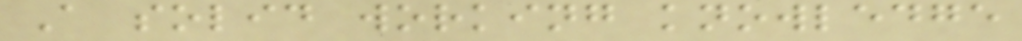A solid working knowledge
